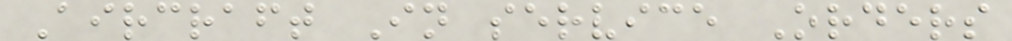Aircraft In service Orders
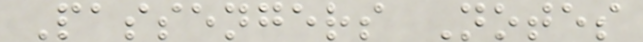Passengers Notes
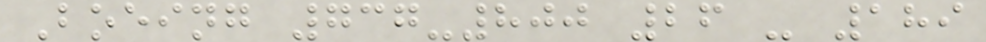Boeing 737-800 26 - 189
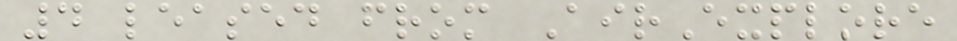4 leased from AirExplore
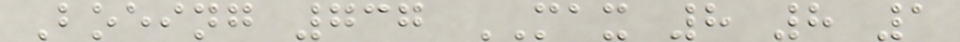Boeing 737 MAX 8 8 1
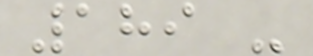189 -
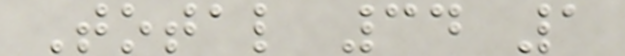Total 34 1
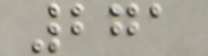271
